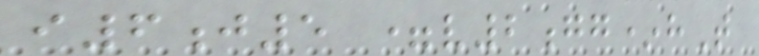i6j5 =v2gg*hT
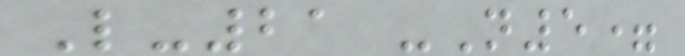L-21 -N5=
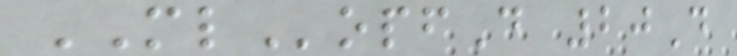MLopfD 20D
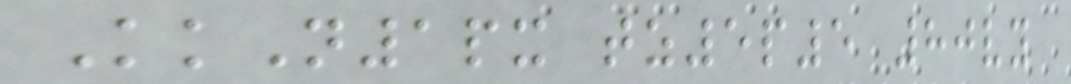KkN1px tz5p5 80vy
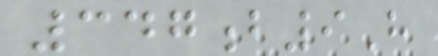347b9H
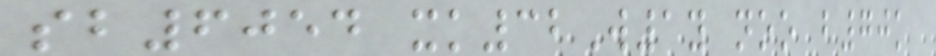sb6054 xk32W1y noo b70k
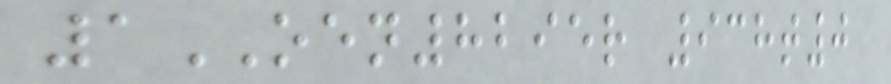1OEN8295r 938t0
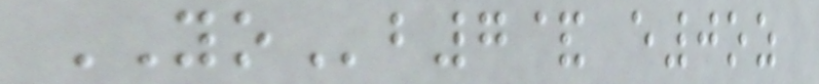YOb7& e0oz
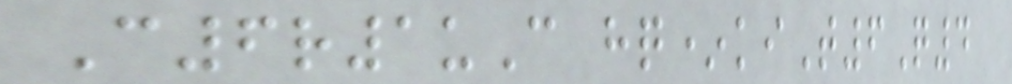C6r1uC hq*kiT6Q4
